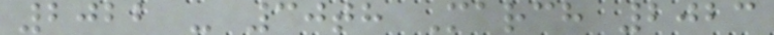2022 - 30th March 2023
